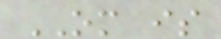OM is
